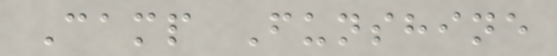Camp Funshine
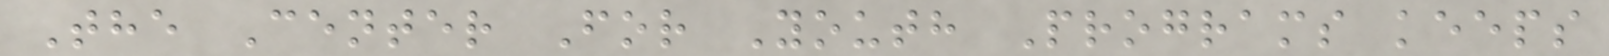The Center For Youth Programs keeps
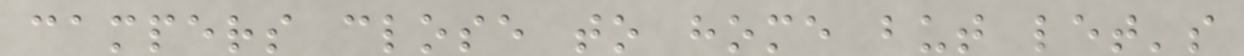campers close to home but let's
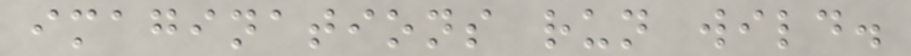imaginations run wild.
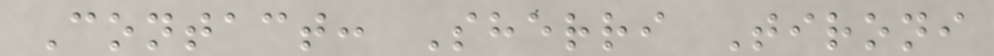Contact: Sherri Tironi
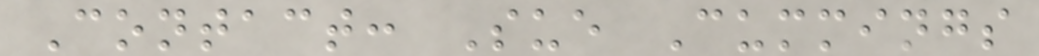Contact: Sue Cummings
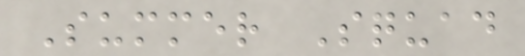Summer Squad
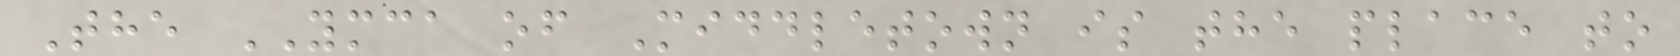The YMCA of Middletown is the place to
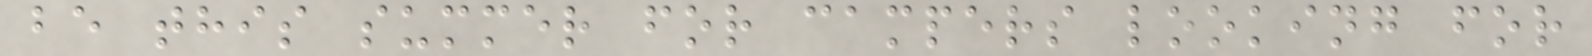be this summer for campers looking for
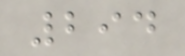294
